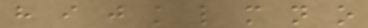h i j k l m n o
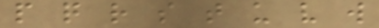p q r s t u v w
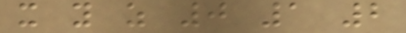x y z 0 1 2
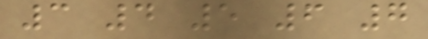3 4 5 6 7
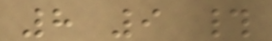8 9 #
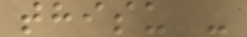thisu -
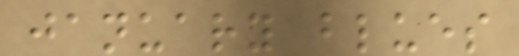january blues
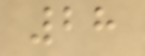28
